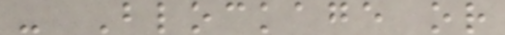- Blockage or
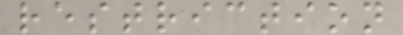restriction
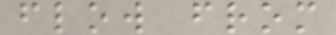flow from
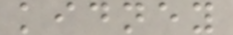kidney
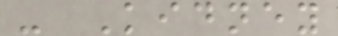- Kidney
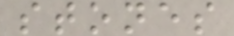stones
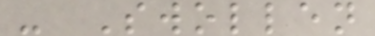- Swollen
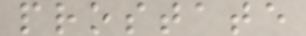prostate
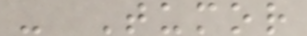- Tumor
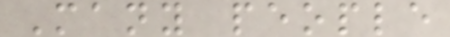Many people
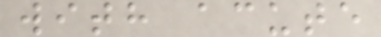with acute
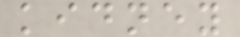kidney
